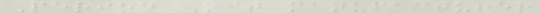Period Kit manufacturer
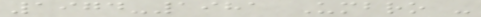1974-1981 Umbro -
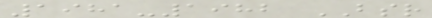1981-1982 BSR
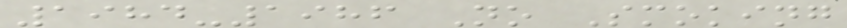1984-1986 No Smoking
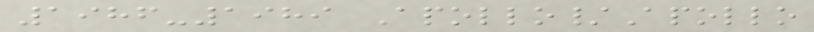1986-1989 Apollo/Apollo
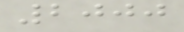2000
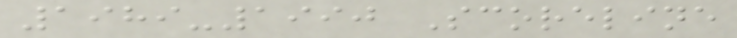1989-1990 Scoreline
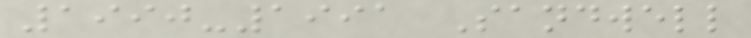1990-1991 Sandwell
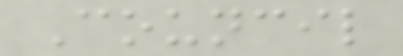Council
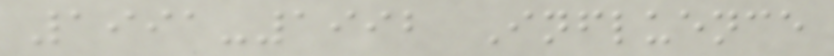1991-1992 Influence
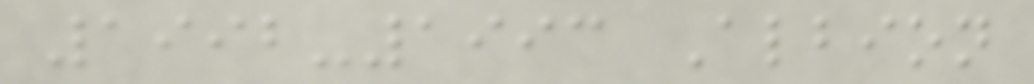1992-1993 Albion
